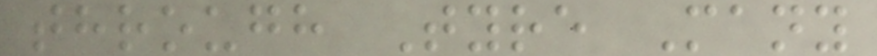through Tyre Many
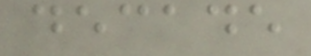decade
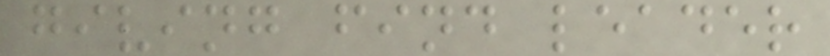giving find leader
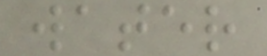water
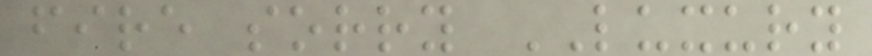fire sorry LUXURY
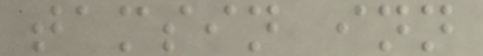tamsin inn
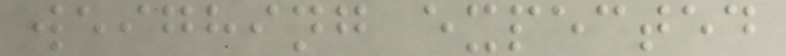weighing expected
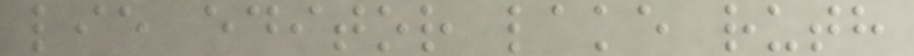lie editor lake ruth
